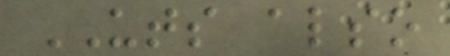UTS also
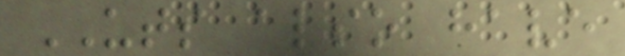UTS also have
